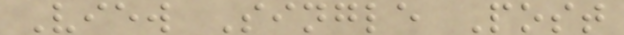View Single Post
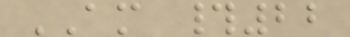AM #22
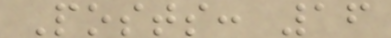Posts: 16
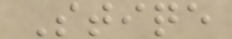Stiqe
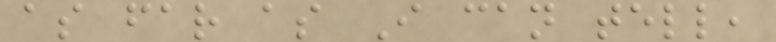as far as I can tell,
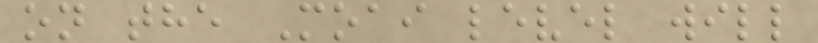on the Moai level will
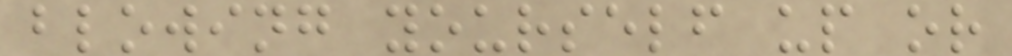blowing yourself up or
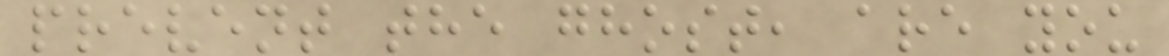prevent the ghost, are you
